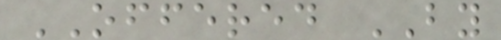OFFERED BY
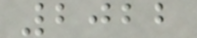2022
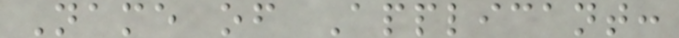Name of Applicant:
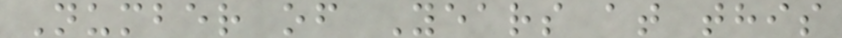Number of Years at this
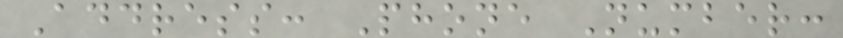Address: Phone Number:
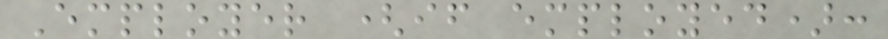Employer (if employed):
